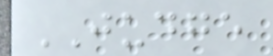JUDGE
